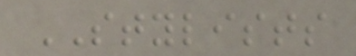STYLISTS
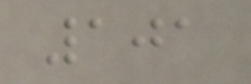101
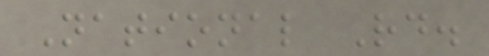National Rd.
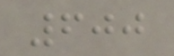600
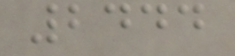2444
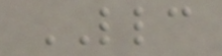LLC
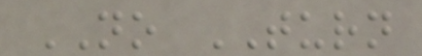NO TURN
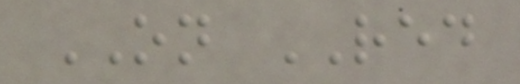ON RED
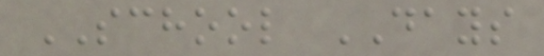SCHOOL DAYS
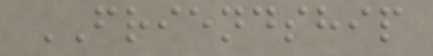FRIENDSHIP
